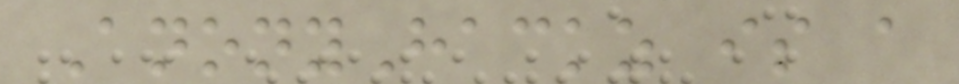AnonyHackz is a
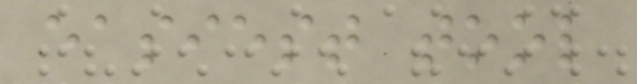easiest tool
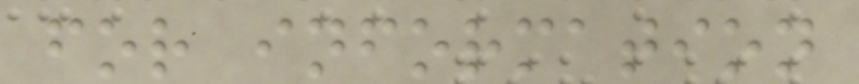for information
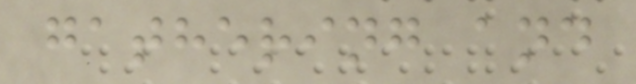gathering and
